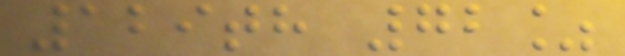129th 72%
